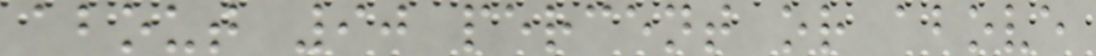about 90 percent or above
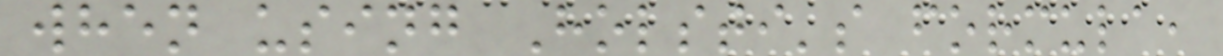when using Holsti's formula,
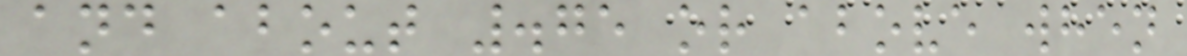and about .75 or above when
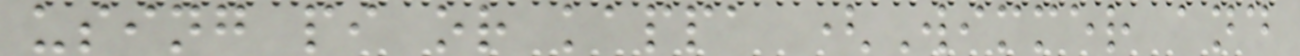using pi or kappa (Wimmer and
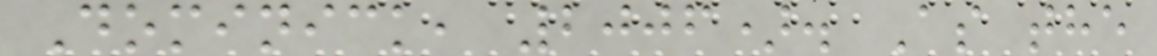Dominick, 2006). As the
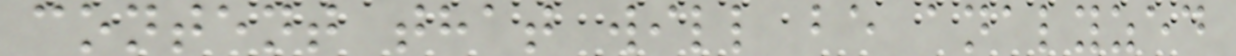content that will be analyzed
